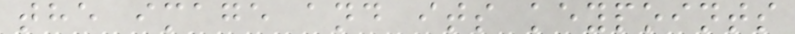the image and its keypoints
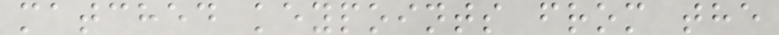matched keypoints from the
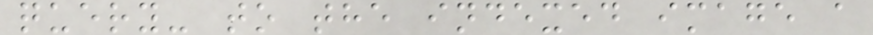query- to the indexed image a
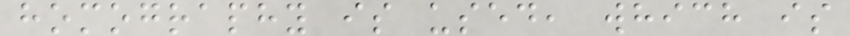homography is used, which is
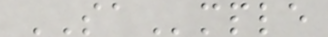SAmple
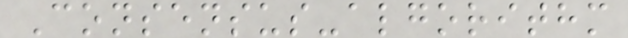Consensus-algorithm
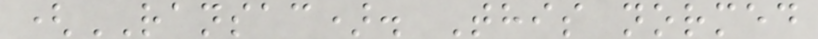(RANSAC). This normed
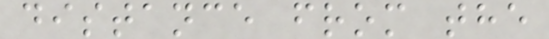distance from the
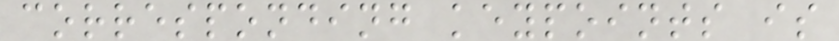corresponding keypoints is
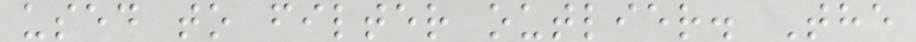used to filter outlier. The
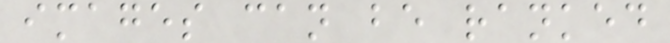images can be ranked
